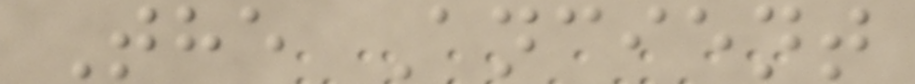The Ancient
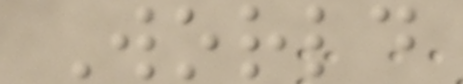World
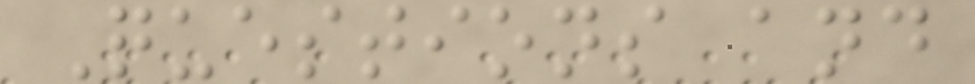Questions and
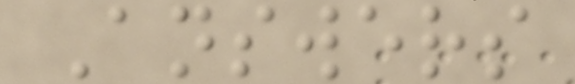Answers
